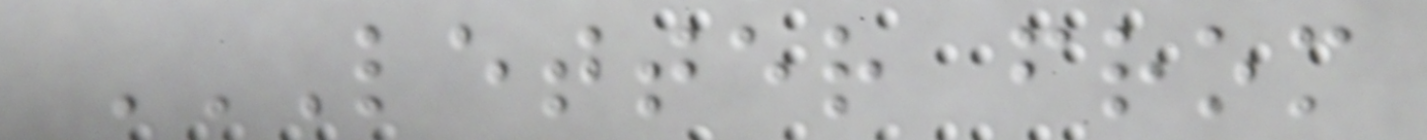LETTER FROM
